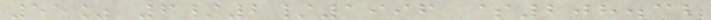55% 6/2/1996 $208.32
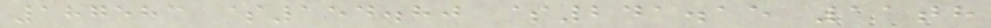187583 $154.80 $241.15 11th
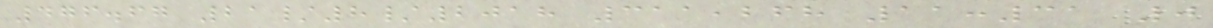476.67 21/8/2018 311,268 11:31 0
